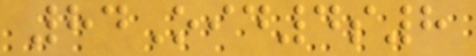84Oid4s8
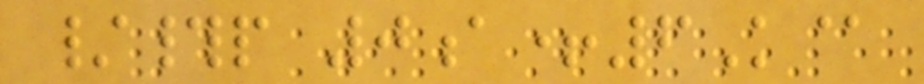/#p 0a+6K@
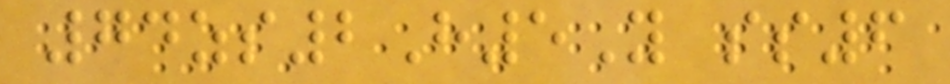74zs2H5Y ss6
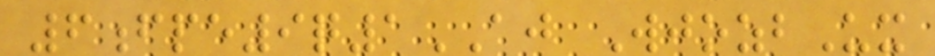6fpe9q1AJ WjozbUx
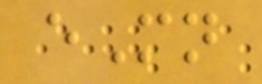eMn
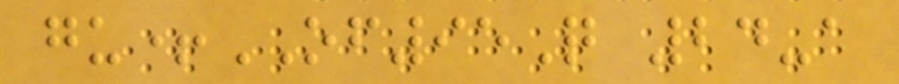gu+OF95Q 24-a
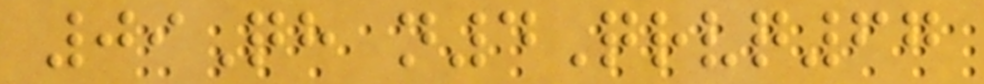09Qh n4Qrvq67
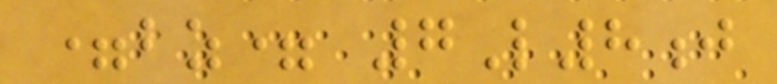=bz= 7L8j
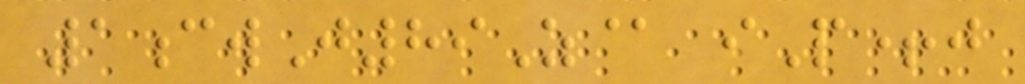1cwJ89Z@ iP+j
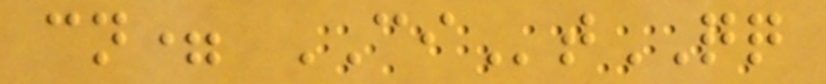cn= CItQQ
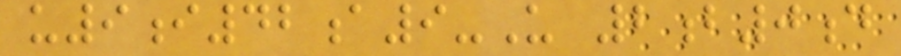u9i42a9-U 2b0d
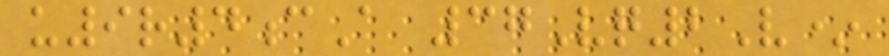u9r4cA 37Vq2V*
